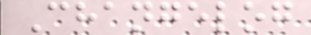Changelog
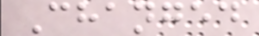Changed
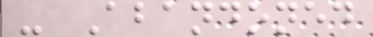- Abandoned
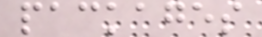packages
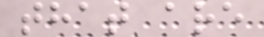that are
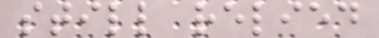still relied
